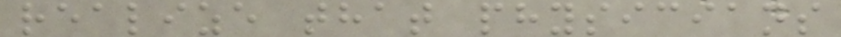realize that physicians
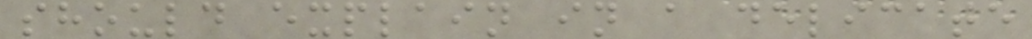should explain in a delicate
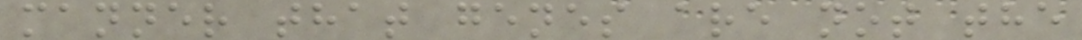manner that genes are not the
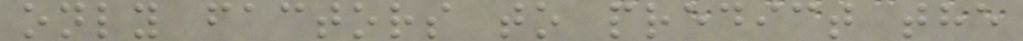only factors to predict the
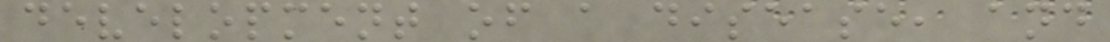development of a disease, and
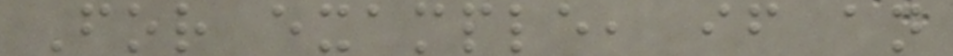For example, if an
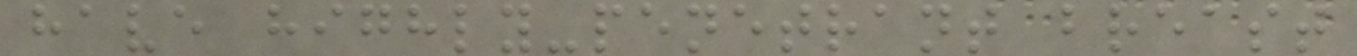have highly-penetrant breast
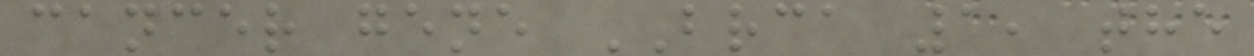cancer gene BRCA 1, the
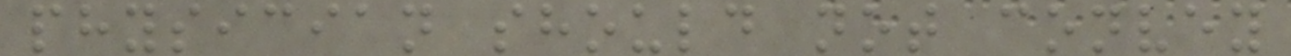physician should not convey
